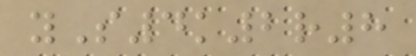yS4k2r8
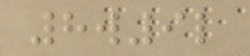8w9l
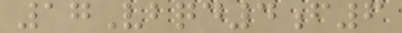17Vbqd4f6
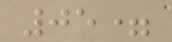05=
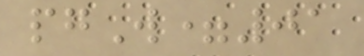pgW=01
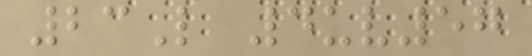23L 4uv57
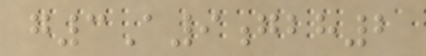g3A9gbh2
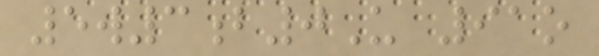5w3b0U 91o
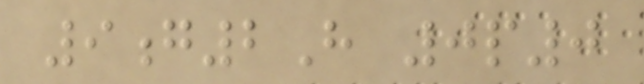9g2H 0p0
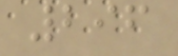296
